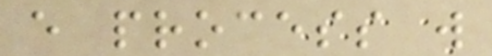every process will
